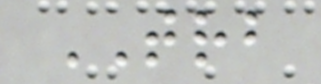TRB
